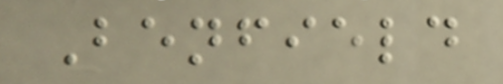Benfield
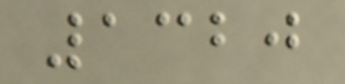1320
